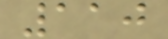110
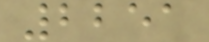2251
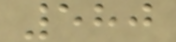580
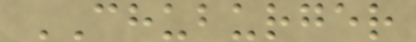CHUBURGER
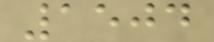1504
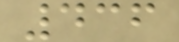436
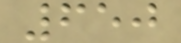650
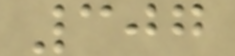307
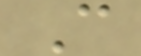C
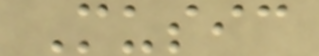Music
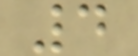4
